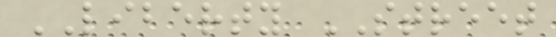LIBERTY STREET
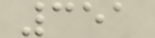351
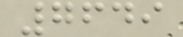7649
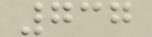737
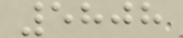5808
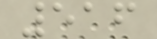516
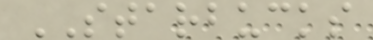STARBUCKS
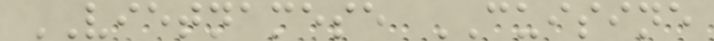VIETNAMESE CUISINE
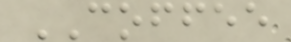COFFEE
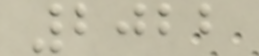2022
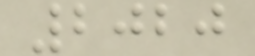2020
